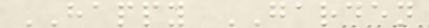HAPPY GARDEN
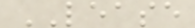LEASE
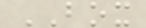BOX
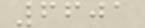6601
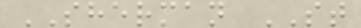SHERMAN ST
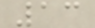13
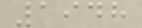1948
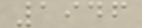1946
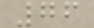76
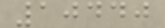10440
